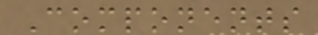Components
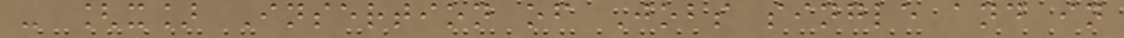- [x] Insertion of Jobs single and in
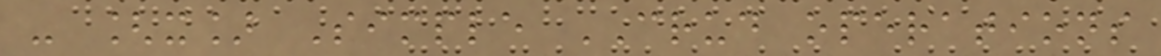- [x] Simple CRUD operations
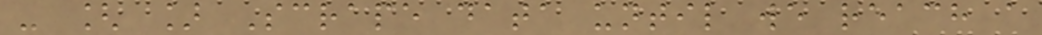- [ ] Scrape data until we reach a
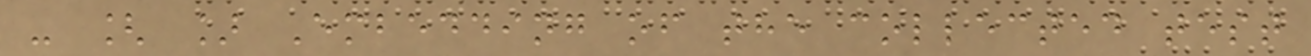- [ ] Embedding of the collected test
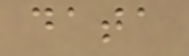data
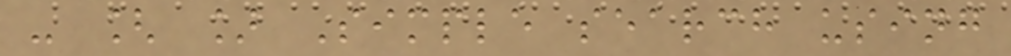- [ ] Simple search using
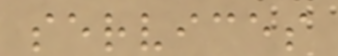services
